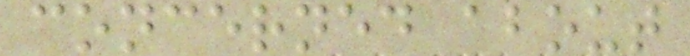concerned about
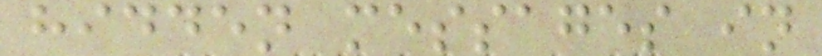hidden messages in
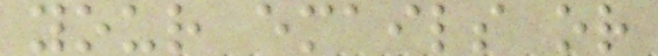your emails or
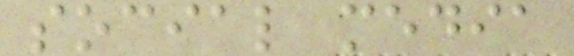social media
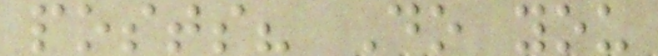posts? Do you
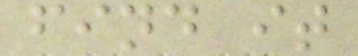find it
